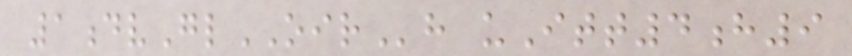1dvGlOIRh uItt4h9
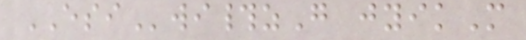ESIwi#zG jyikM
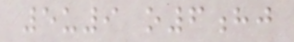5u9 o6hj
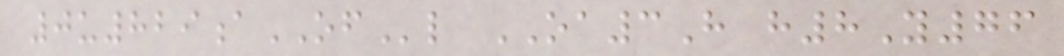0u829aOFl OA3H h8Y76
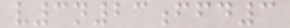v3n23ffd3
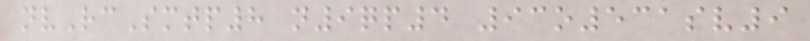nvRcSmtp8 n9qp4 93o531sv9
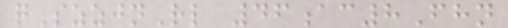qSzzjnRl 46ac8Fhn
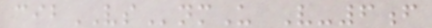cibVSnmU V-6f
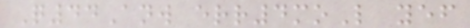Q44Anw err4moL yef
